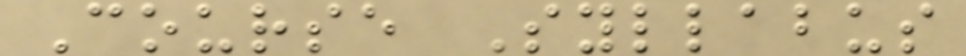Course Syllabus
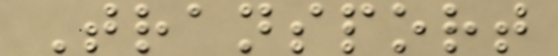Transport
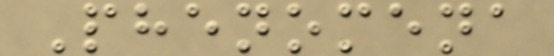Phenomena
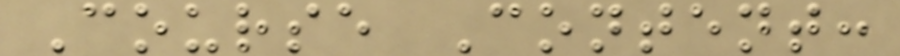Course Content:
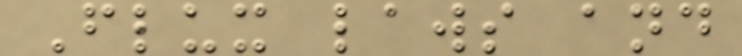Flux laws and
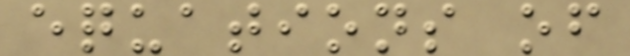equations of
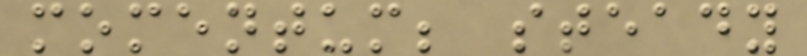momentum; steady
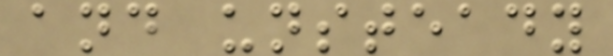and unsteady
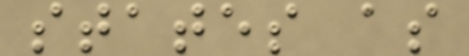states as
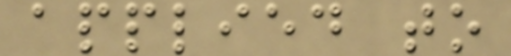applied to
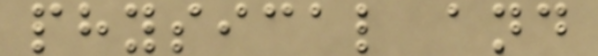physical and
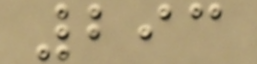293
